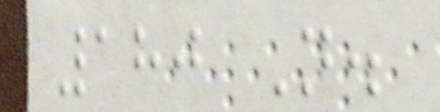180 N.
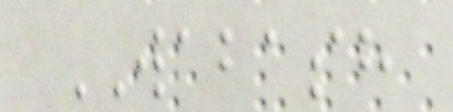WABASH
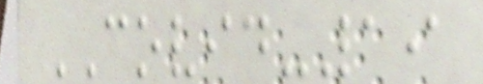COVID-19
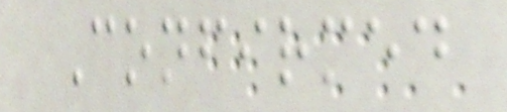Confirmed
